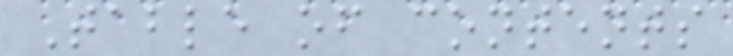Table of contents
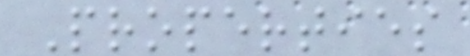Properties
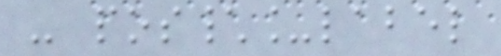- pos\_label
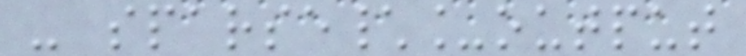- sparse\_output
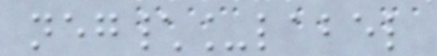neg\_label
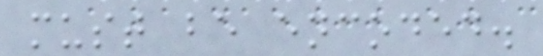must be encoded.
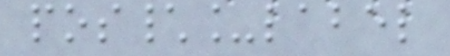pos\_label
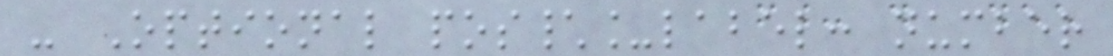- Optional pos\_label: number
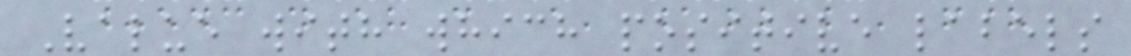Value with which positive labels
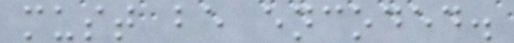must be encoded.
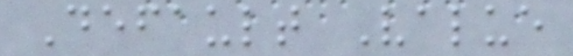Default Value
